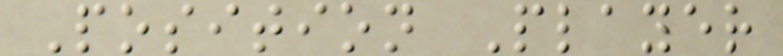Position Player
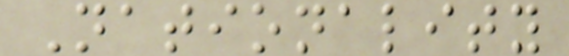Nationality
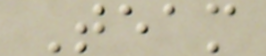Team
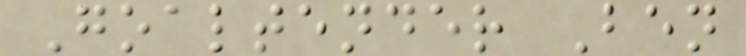Goaltender Ben
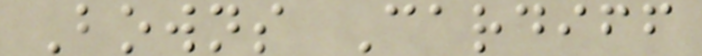Bowns Cardiff
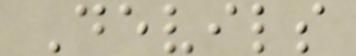Devils
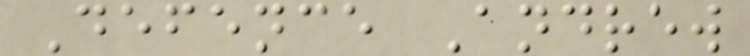Defence Andrew
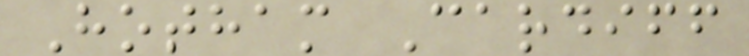Hotham Cardiff
